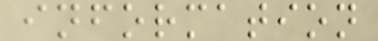information
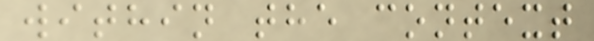within the context
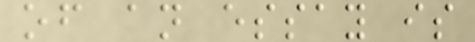of an essay is
